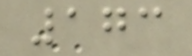173
